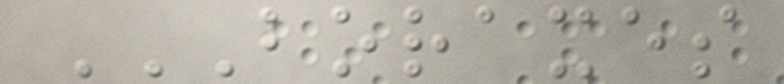BORAXES
